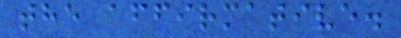the affirmative.
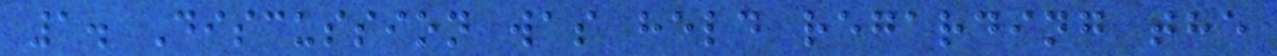1. Discussion was held regarding the
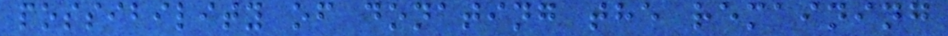possibility of donating the remaining
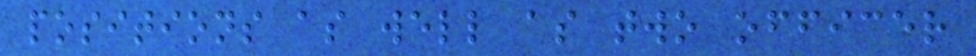positions as well as two officer
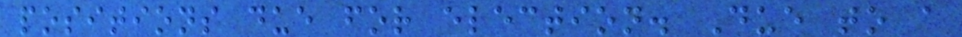positions due for election. Due to a
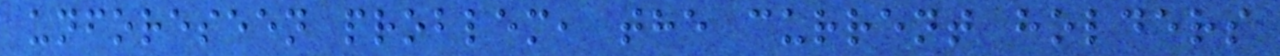unforeseen problem, the current holders
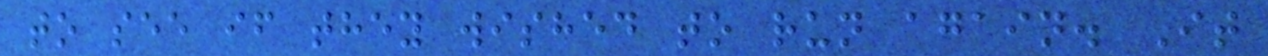to see if they wished to run again. It
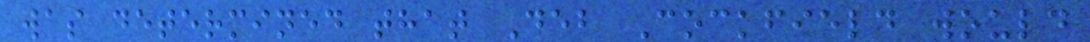was determined that Deb Cockfield would
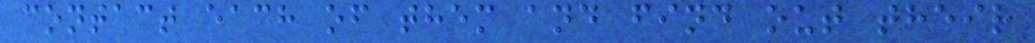contact each of them and find out their
